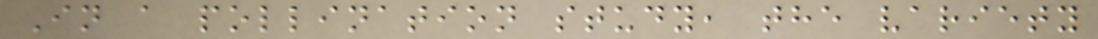In a pollination study, the variety
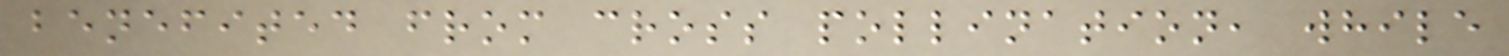benefited from cross pollination, while
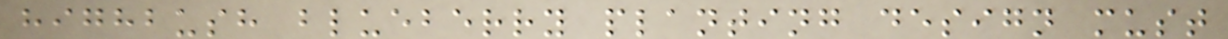highbush blueberry planting design must
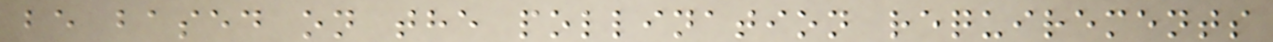be based on the pollination requirements
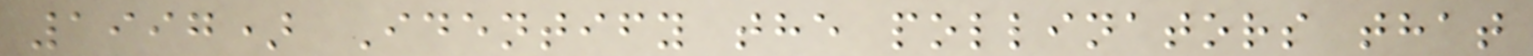1997) Identify the pollinators that
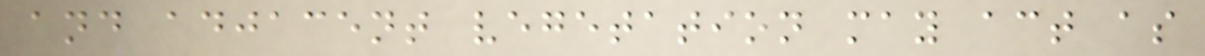and adjacent vegetation may act as
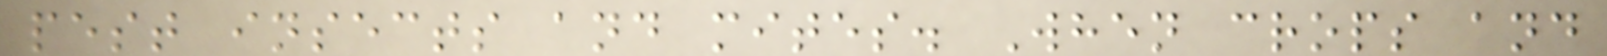pest insects and mites. When crops and
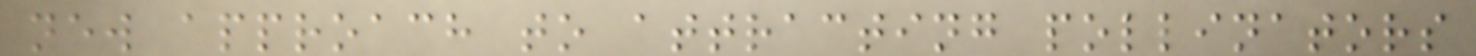new approach to attracting pollinators
